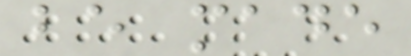be made
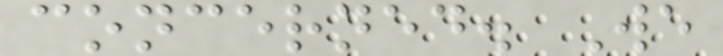concerned. We
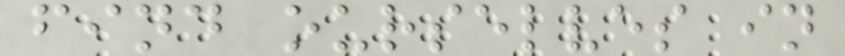find ourselves in
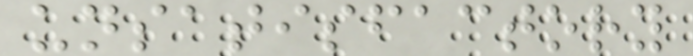unsatisfactory
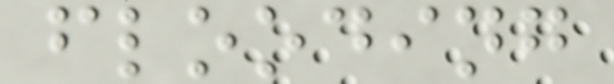flooding
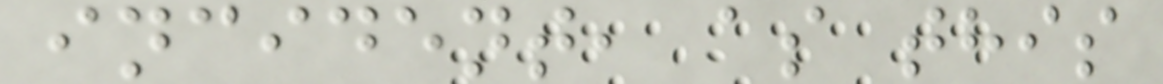incident, as this
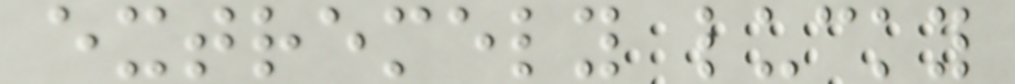extremely lucky
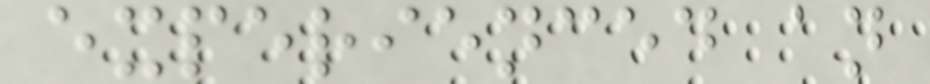experienced an
